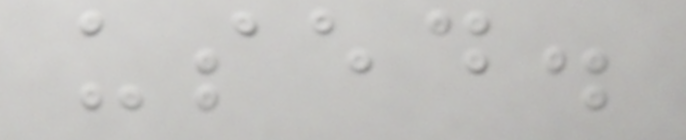used.
